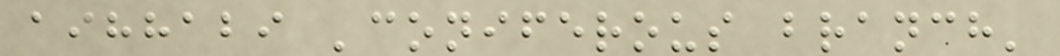aihhabi 'coniferous branch'
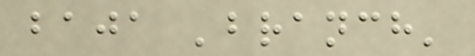baja 'branch'
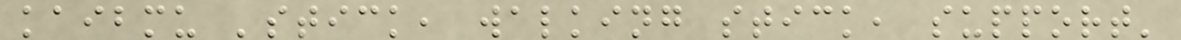kaibmu 'stick, walking stick, support'
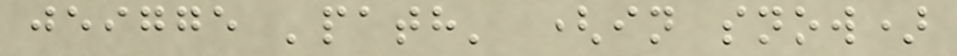jeigge 'path' (in snow)
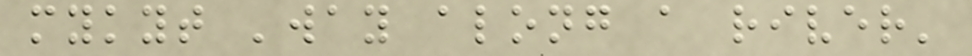mykyt 'way along a river'
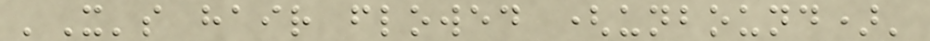'X's hair flowed (unbound)'
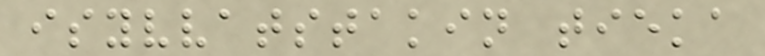isyvvatstakin tieka
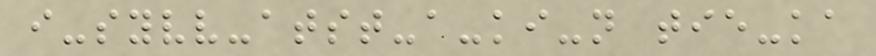i-syvv-atst-a-ki-n tie-ka
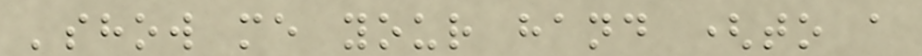'show me your hand (to a
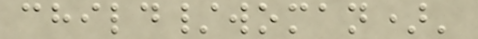child/woman)'
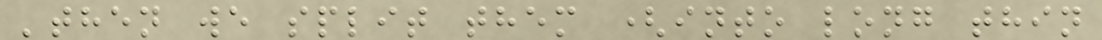'then we split them (into long thin
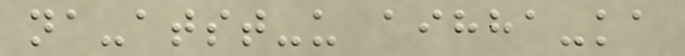na-atst-u aihha-ka
